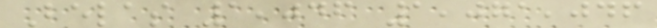Belas 1,046 1,071,046
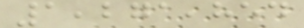1,271,854
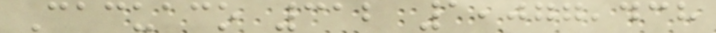Cacuaco 312 1,077,438
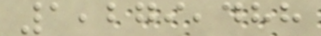1,279,488
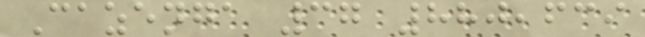Cazenga 37 880,639
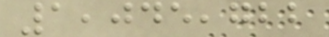1,045,722
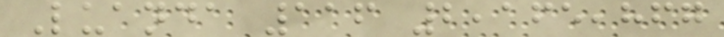Luanda 116 2,165,867
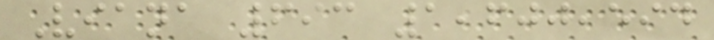Viana 693 1,600,594
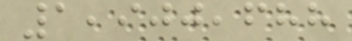1,900,688
